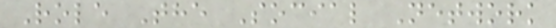Role The Social Network
